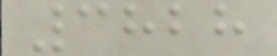3828
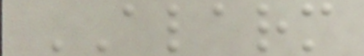ALARM
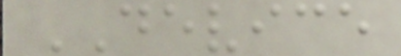DEVICE
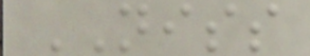NISS
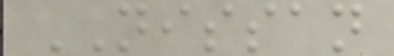NISSAN
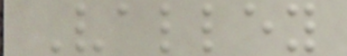Valley
